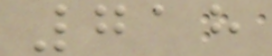718
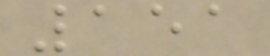151
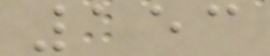153
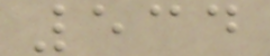534
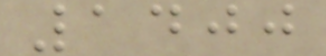1400
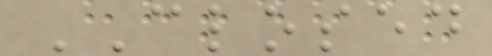CLOSED
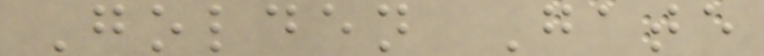Golden Gate
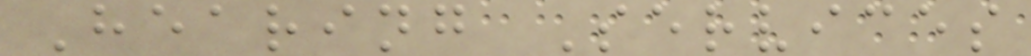Hearing Services
